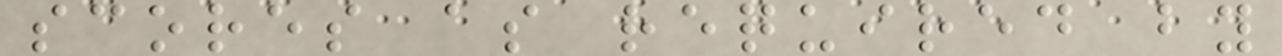scores as required by
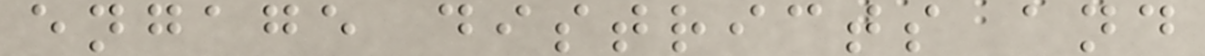engage districts and
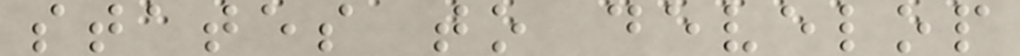states to develop
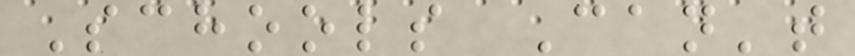Schools Can't
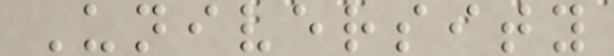University
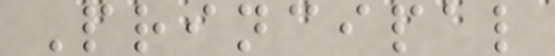Principal
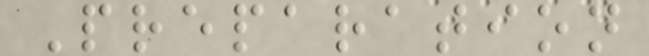Preparation
